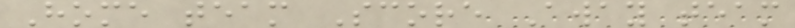Home team Score Away team
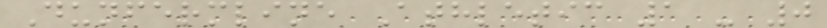Dunfermline Athletic 1 - 0
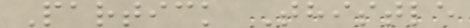Partick Thistle
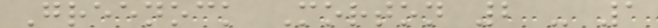Greenock Morton 2 - 1
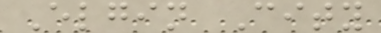Elgin City
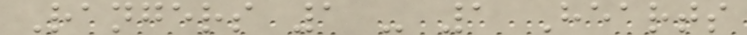Rangers 1 - 1 Hearts
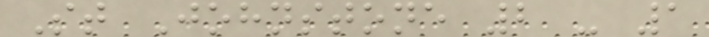St Johnstone 2 - 1
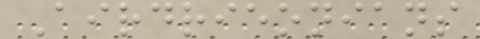Airdrieonians
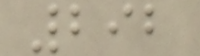292
